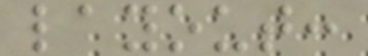layout:
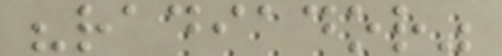"radiador"
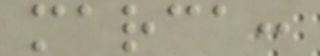marca:
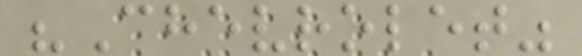"Chevrolet"
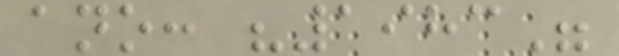ano: "1983"
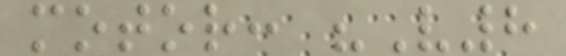motor: "V8
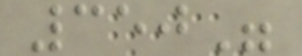350"
